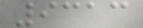9313
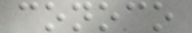conoco
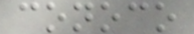conoco
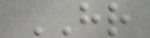HR
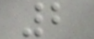2
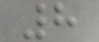8
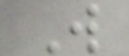W
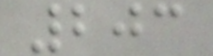203
